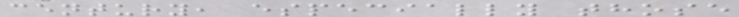century, especially those
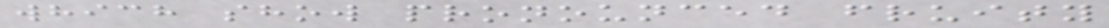which show pronounced fruity
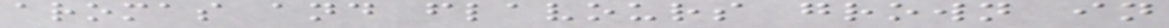aromas and flavours grown in
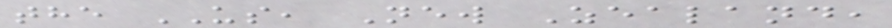the US, New Zealand,
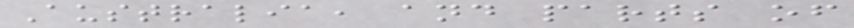Australia, and parts of
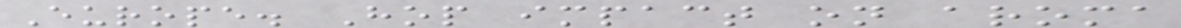Europe. Hop impact on aroma
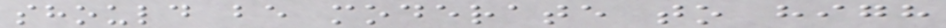should be moderate to high
